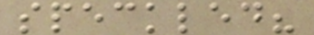speckled?
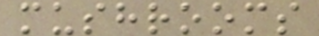mushrooms
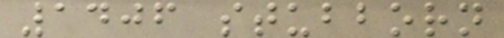1406 stubborn
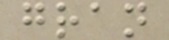gran
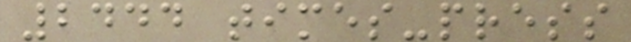2444 times-press
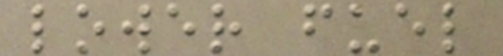lower fuel
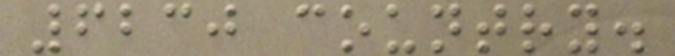6230 country.
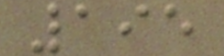195
